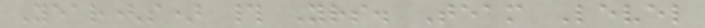Year(s) # Yrs. Team Level
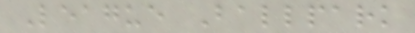League Ballpark
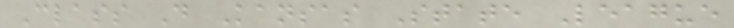Class D Kansas State League
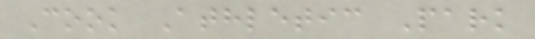Cook Athletic Park
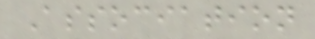Association
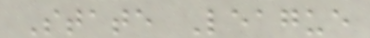State League
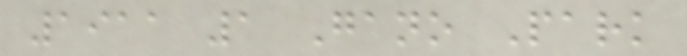1911 1 Gano Park
